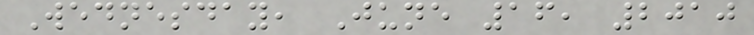Wednesday, June 16, 2010
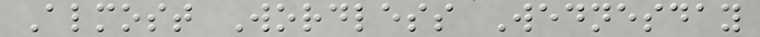Almost Wordless Wednesday
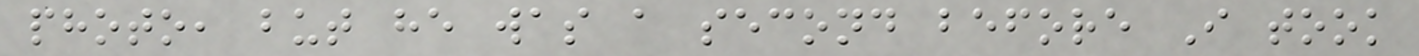photo, but he was a second before I took
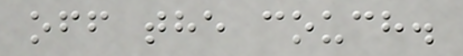off the couch.
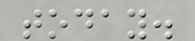today.
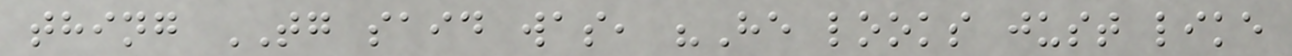thing TG said was, "He looks just like
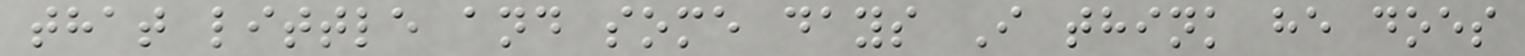that little and some days I think he does
